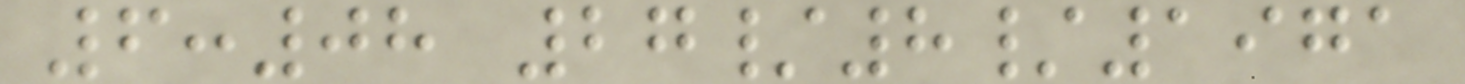6:08 27/8/1971
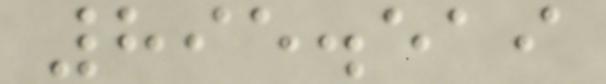895.519
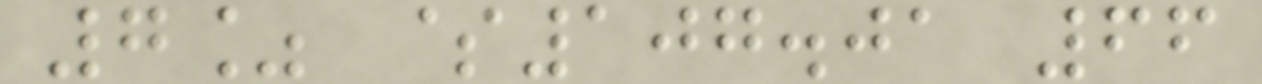7% $107.01 66
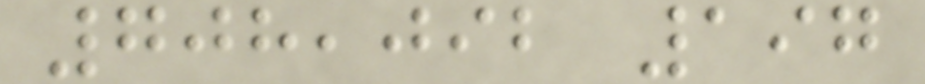708,092 197
